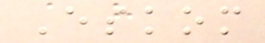Eskom
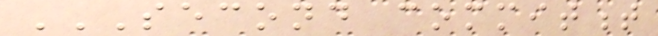SECOND COMMITMENT
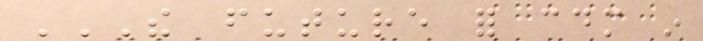THE FUTURE FOR CDM IN
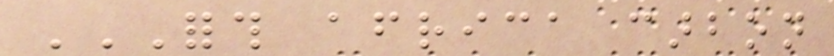FORTH AFRICA CARBON
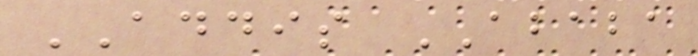ADDIS ABABA
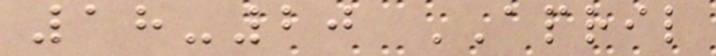18-20 APRIL
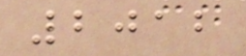2012
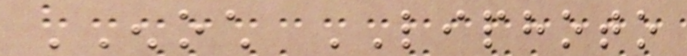ENOCH LIPHOTO
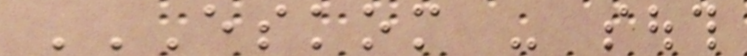ESKOM - SOUTH
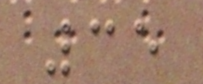35
